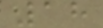18
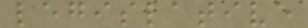legislative
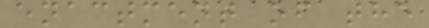enactment of the
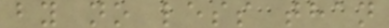by no less than
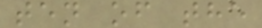ten of the
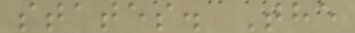states. The
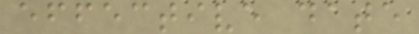effective date
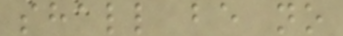shall be no
